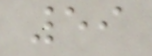59
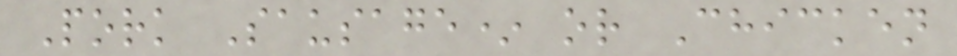Pork Sausage* or Chicken
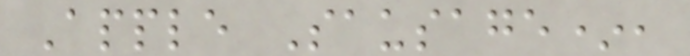Apple Sausage*,
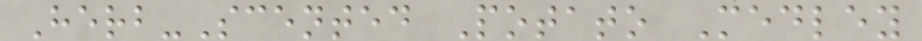Herb-Scented Potato Medley
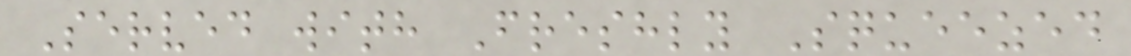Served with Freshly Squeezed
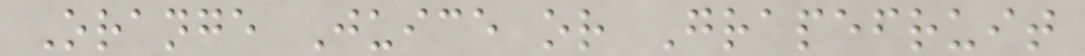Orange Juice or Grapefruit
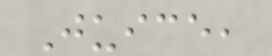Juice,
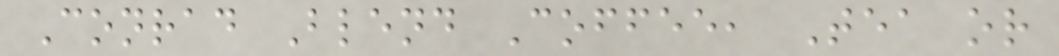Conrad Blend Coffee, Tea or
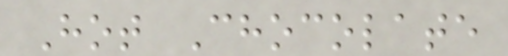Hot Chocolate
